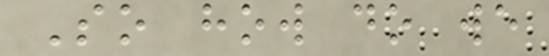So how do we
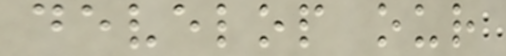develop our
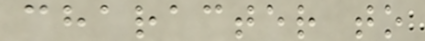character to
